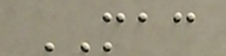MAC
